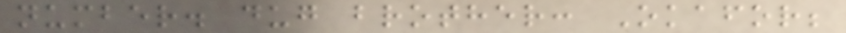number. dug brother: Okafor;
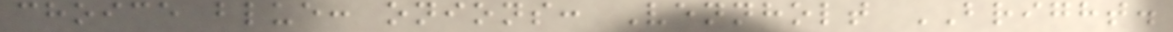choice blue: onions: Vennholt BRIGHT.
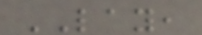LAY,
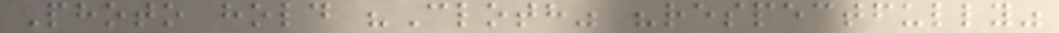Photo hold "Cloth" "respectfully"
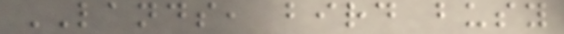LANDS, bird busy
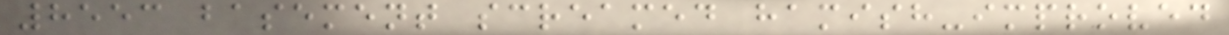8553 basement screamed hamish-improved
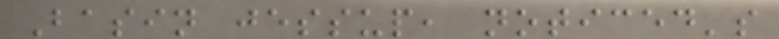Basin jessup, noticed's
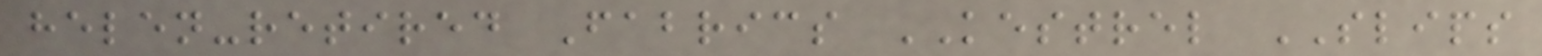helen-retired Fabrics KESTREL SLIPS
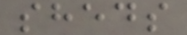sheds
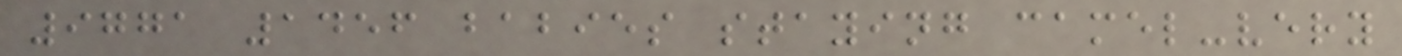9771 1456 babies staying camel-very
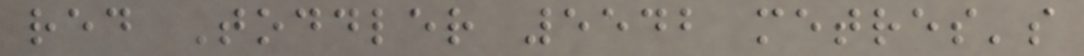red Toddler 5542 metres's
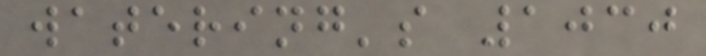watering's 1030
